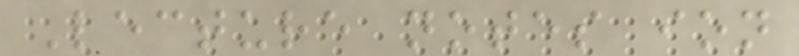Lecture notes ion
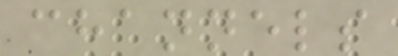channels
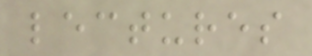lectures
